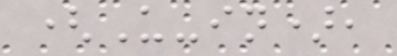(U-in),
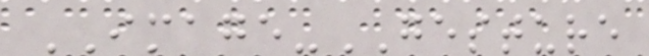IMAGE-GESTURE
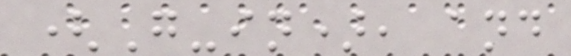(G-in), and
